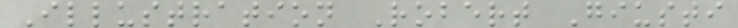Illustration Robert Giusti
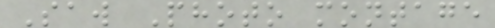Saw Photo montage
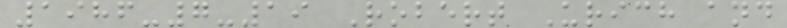1986-7-19 Robert Urich and
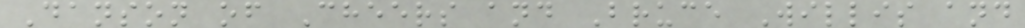Danson of Cheers and Bruce Willis and
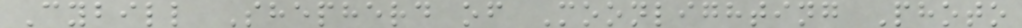Cybill Shepherd of Moonlighting Photo
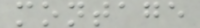montage
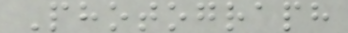Photograph
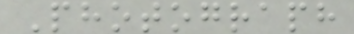Photograph
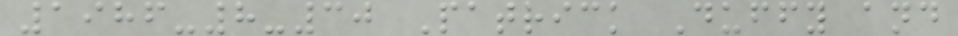1986-8-30 Patrick Duffy and
